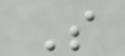S
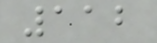112
